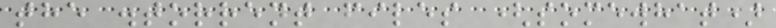the .torrent files (somewhat)
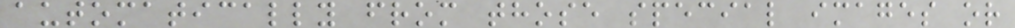automatically from those special images or
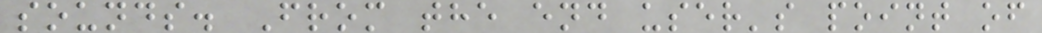sounds. From the end user's point of
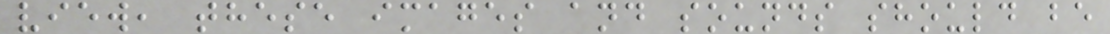view, these images and sounds should be
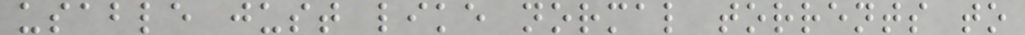usable just like normal torrents to
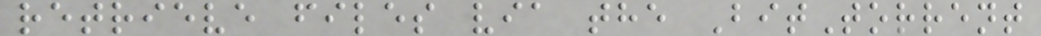retrieve files via the BitTorrent
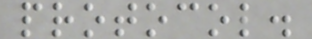protocol.
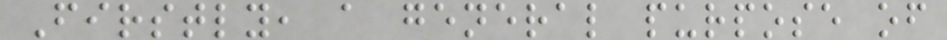Firstly, a general purpose of
